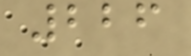226
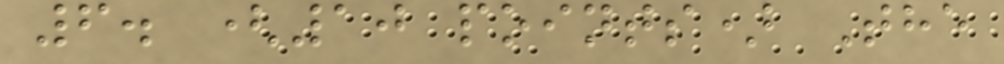6. (10 points) The
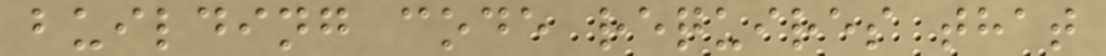building code requires that
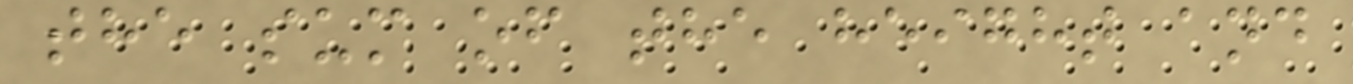the sum of the height and
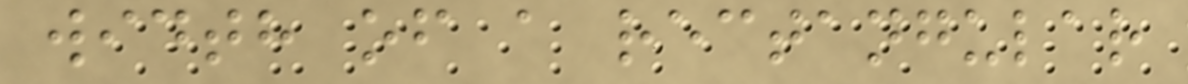width of a rectangular
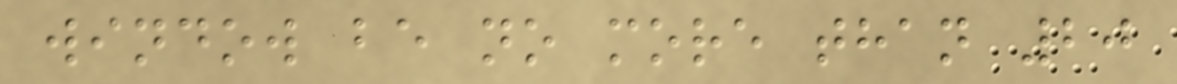window be no more than 20
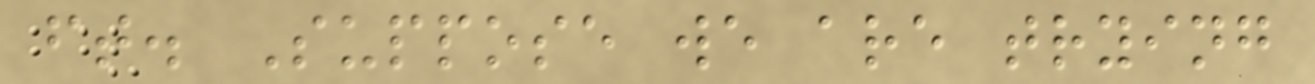ft. Suppose we are trying
